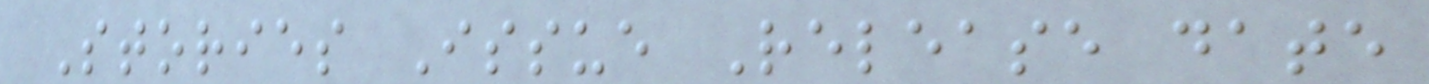Stories Issue Release date
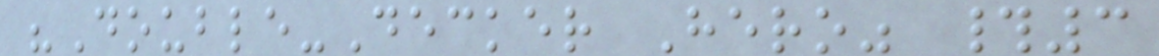"Double-Decker Hero" #3
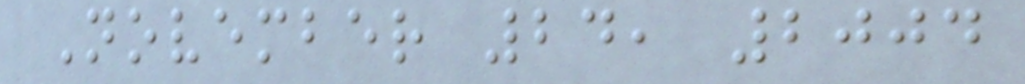November 24, 2004
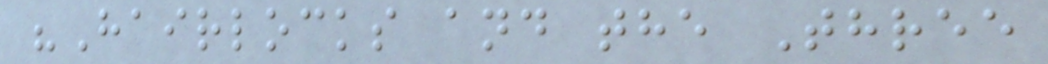"Hairlocks and the Three
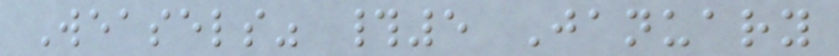Weasels" #5 January
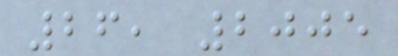26, 2005
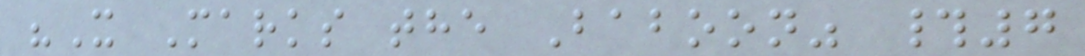"X Marks the Baboon" #7
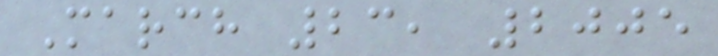March 23, 2005
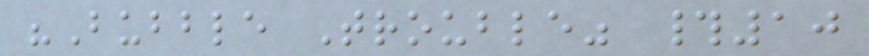"Bubble Trouble" #10
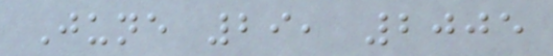June 29, 2005
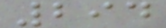294
